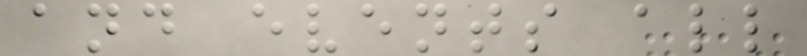and events all
